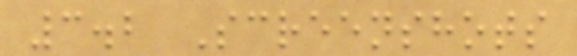3.2 Screenshots
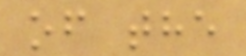of the
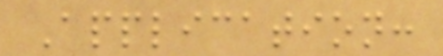Application:
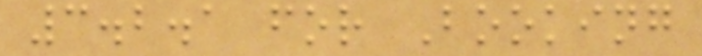3.2.1 for Booking
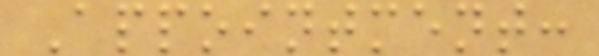Appointment:
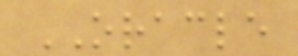ORACLE
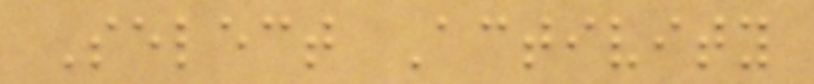Select Activity
